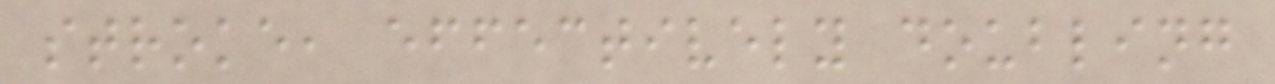stroke, effectively doubling
